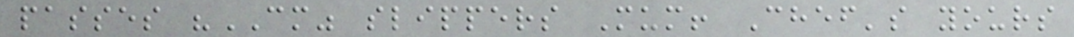passes "CM" slippers Mum! Chef's yours
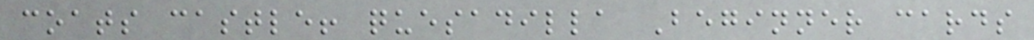coats castle! quesadilla Beginner cards
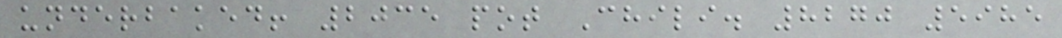underbaked! 2035 pot Chili. 8270 5985
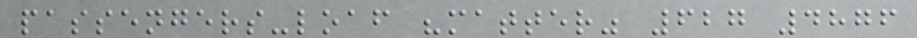passengers-loaf "matter" 627 4876
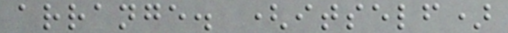arrange. (itself)
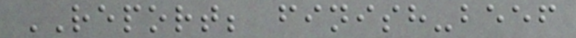REPORT; finish-beef
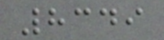8349
